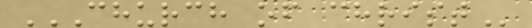CHURCH OF CHRIST
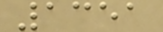1351
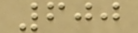600
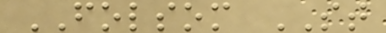FOLSOM ST
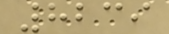8239
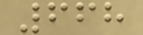668
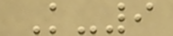K-9
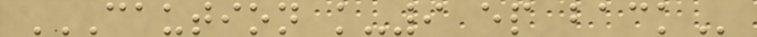CAUTION K-9 EP BACK
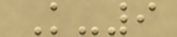K-9
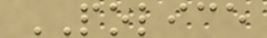POLICE
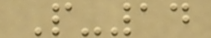P-14
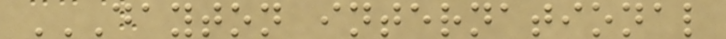DAYTON INTERNATIONAL
